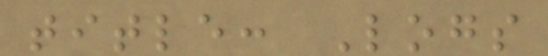title: Logs
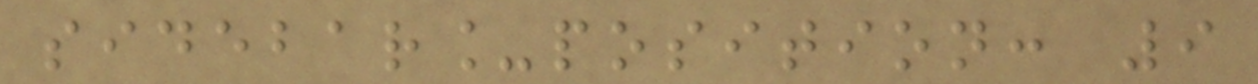sidebar_position: 9
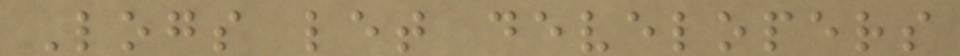Logs let developers
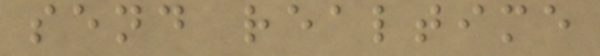send realtime
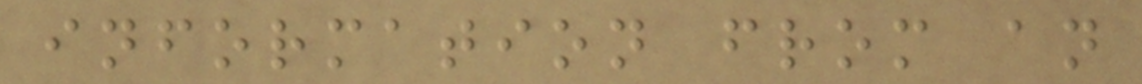information from an
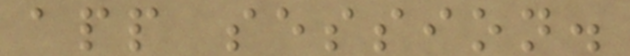app session.
